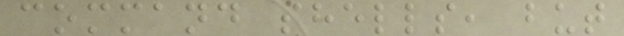command shells, but
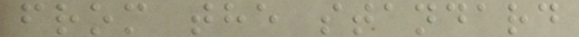from the standard
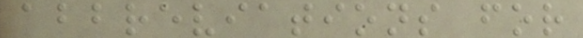abbreviations for
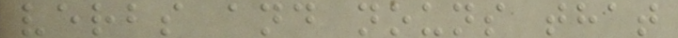verbs and nouns that
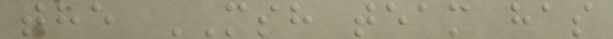the MSH team has
